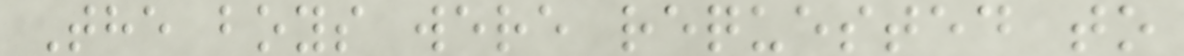The boys were requested to
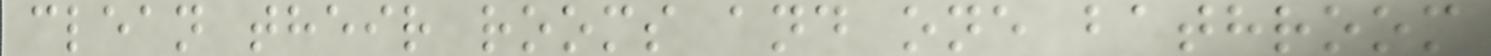clean their rooms and one bathroom
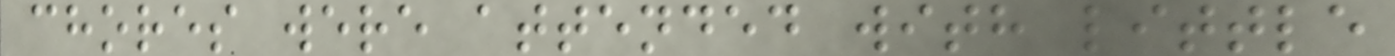chores were attended with little
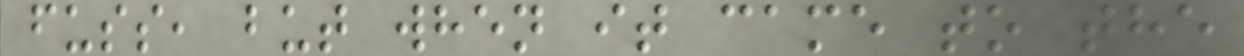fuss, but when it came to the
